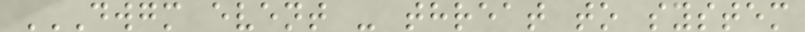DWGM EVENT - THREAT TO SYSTEM
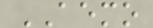AEMO
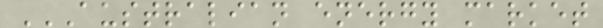AUSTRALIAN ENERGY MARKET
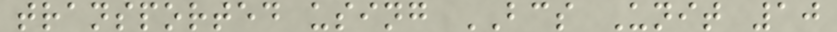transported using BCS Unit 10
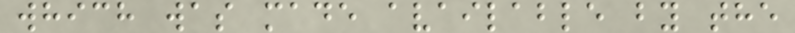which was made available by the
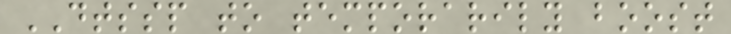DTSSP to temporarily boost
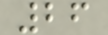26
